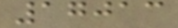17013
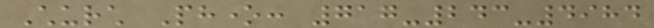Church Phone: 717-243-4984
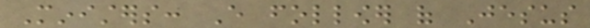Ministers: Every follower of Jesus
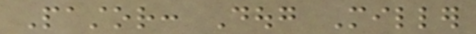Pastor: Doug Miller
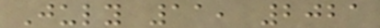July 11, 2021
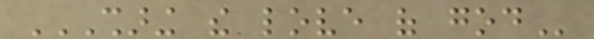SHARING THE LOVE OF GOD
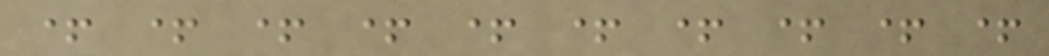+ + + + + + + + + +
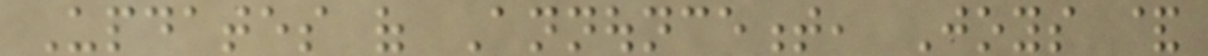Updates of Announcement, Joys &
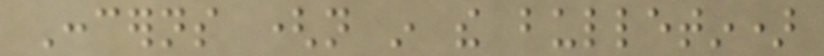Concerns (not in the bulletin)
